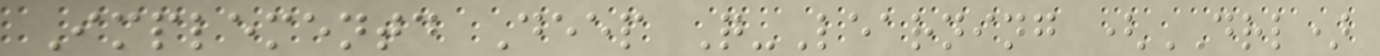Implementd Deep Q-Learning (DRL)
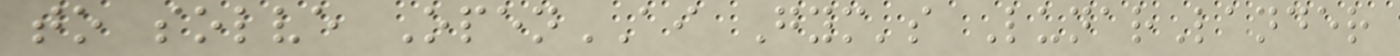to solve OpenAI Gym's LunarLander
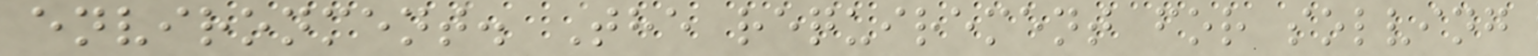environment. The requirement for solving
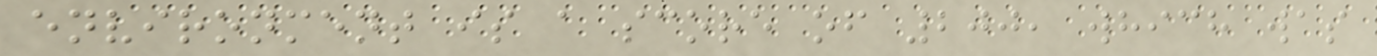environment is a score of 200, which was
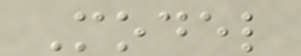Model
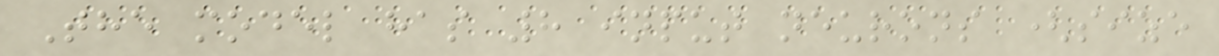The model has 8 input neurons (size
